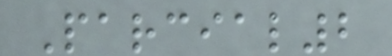Parcial2
